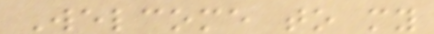Welcome to my
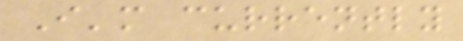I'm currently
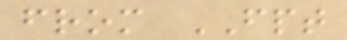from FPT
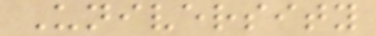University
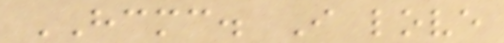HCMC. I love
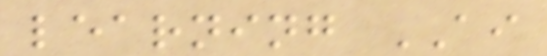learning AI
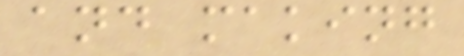and making
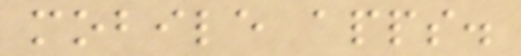mobile apps.
